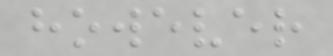however
